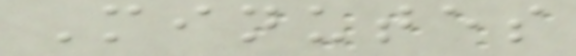Minutes
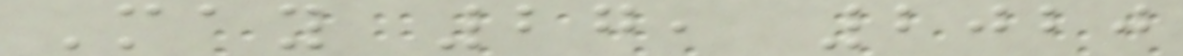May 27, 2020
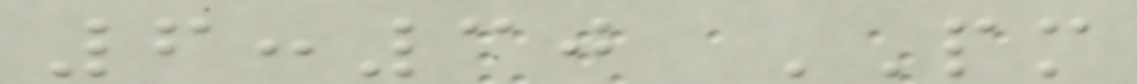6:30 PM
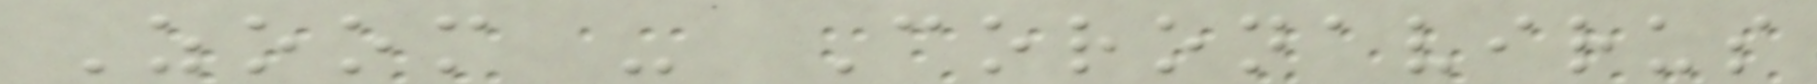Zoom - Coronavirus
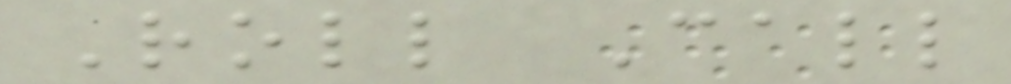Roll Call
